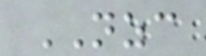NZC
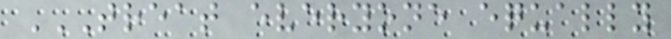TREAT EVERYONE EQUALLY
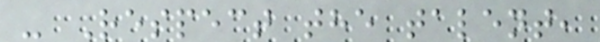- Respect the talent,
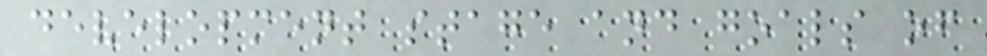development stage and goals of
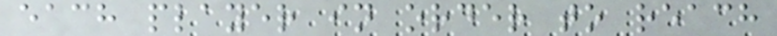each player in order to reach
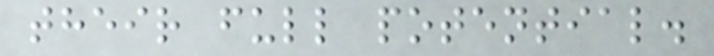their full potential.
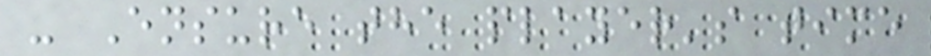- Ensure the player's time
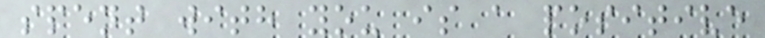spent with you is a positive
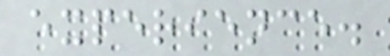experience.
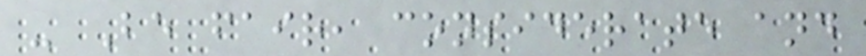- Be fair, considerate and
